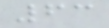63
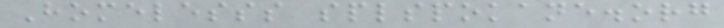Homelesss splspokane.org
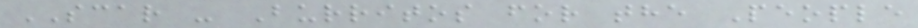SCAR - Burritos for the People
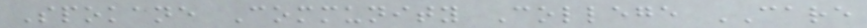Spokane Community College CARE
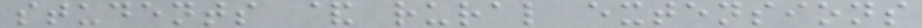students & rural extensions
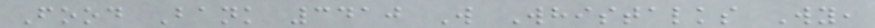Food Bank 3410 W Whistalks Wy,
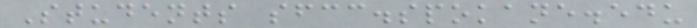Students sfcc.spokane.edu
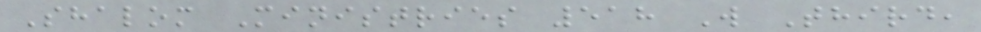Shalom Ministries 518 W Third,
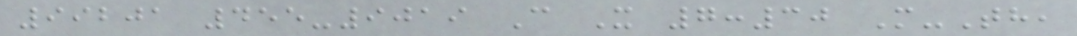99201 455-9019 C X 7:30 M-Th,
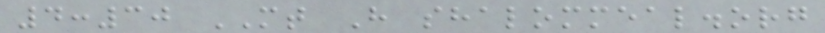4:30 MT H shalommeal.org
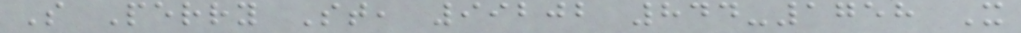S Perry St, 99202 844-1758 X
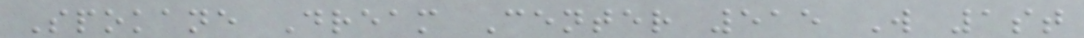Spokane Dream Center 515 W 1st
